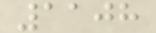1108
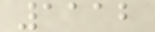1112
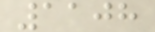1108
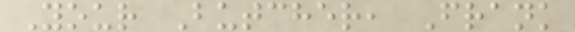Your Butcher, Frank
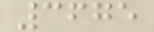3675
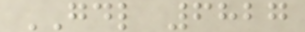GDL 6827
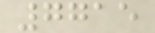7715
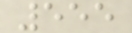555
